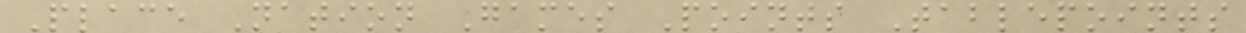Place Nation Games Points Tablepoints
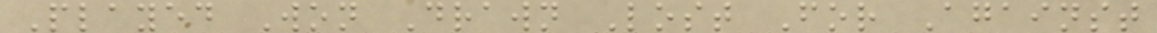Played Won Drawn Lost For Against
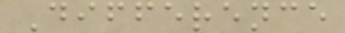Difference
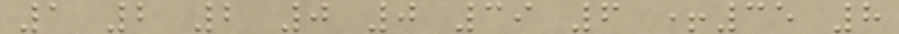1 2 2 0 0 39 6 +35 8
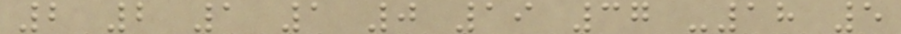2 2 1 1 0 19 37 -18 5
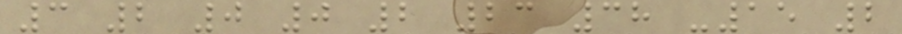3 2 0 0 2 23 38 -15 2
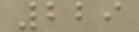229
